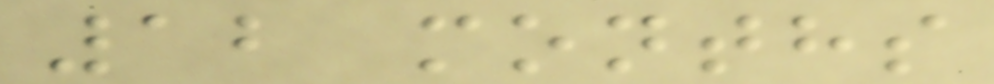12 months
